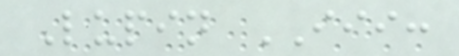Lupin III:
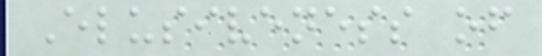Elusiveness of
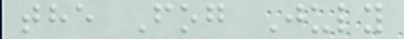the Fog July
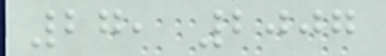27, 2007
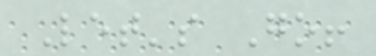Let's Go!
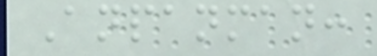Anpanman:
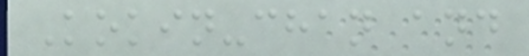Kokin-chan and
